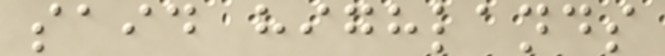said highlands
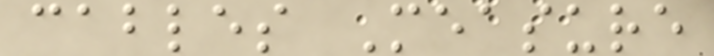cables Measure
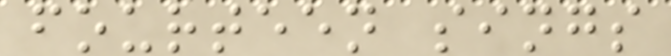fourteen sings
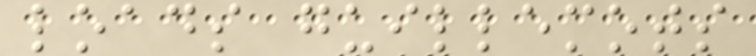loads guillemots
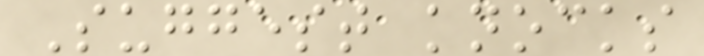Suggest knocks
